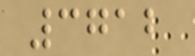3712
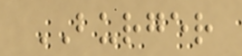BURGER
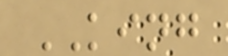KING
